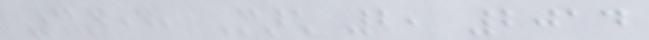Sunday, March 2, 2014
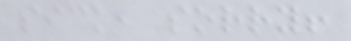sick, sorry!
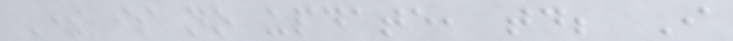There is no update, today; I
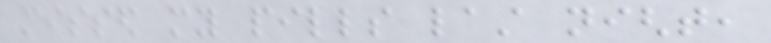missed my pills last night,
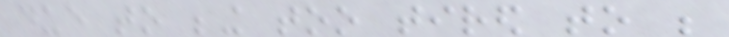due to being too tired to be
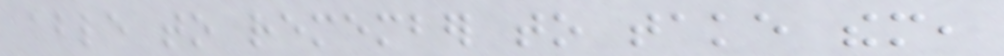able to remember to take them,
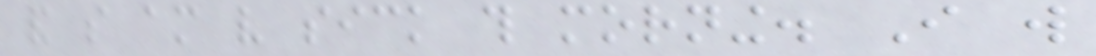and so am very sick this morning. I will
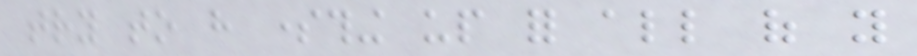try to have something up for all of you
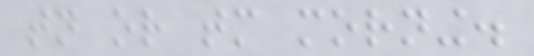tonight or tomorrow morning.
